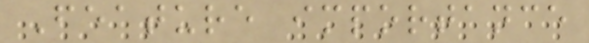Feature importance
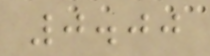0.00
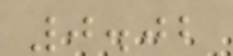0.02
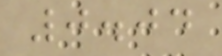0.04
